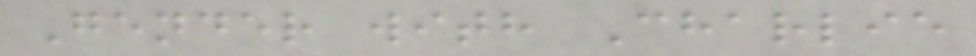Gender with Charlie
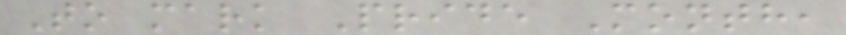To mark Pride Month,
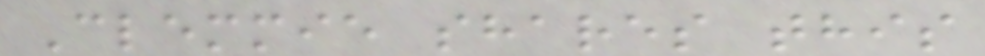Clemmie shares this
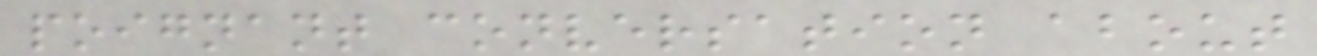poignant conversation about
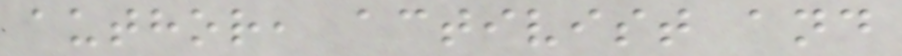author, activist and
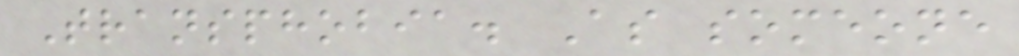Transphobia. As someone
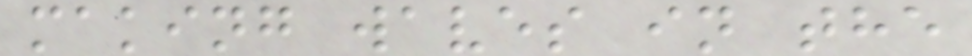making waves in the
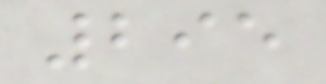295
